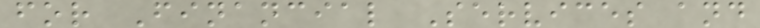for Financial Services and
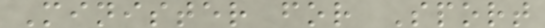Minister for Sport
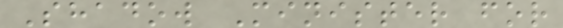Shadow Minister for
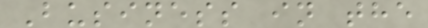Business in the
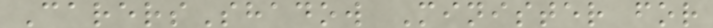CarersShadow Minister for
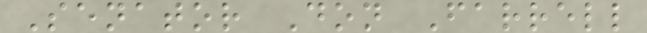Senator Don Farrell
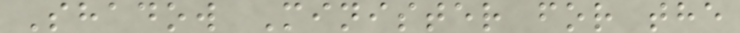Shadow Minister for the
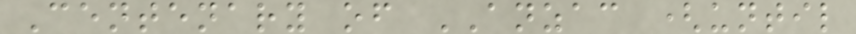Centenary of ANZAC (until
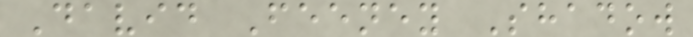David Feeney Shadow
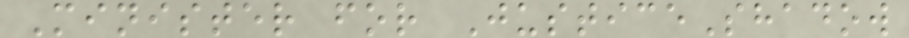Minister for JusticeShadow
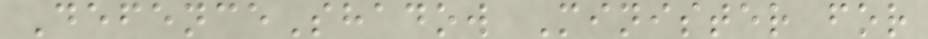DefenceShadow Minister for
